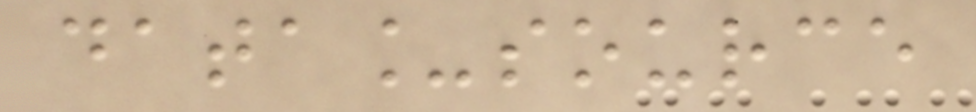data_source
